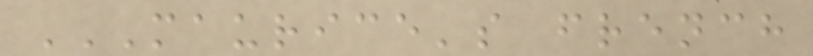MAURICE'S FRENCH
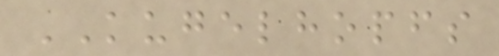KUGELHOPFS
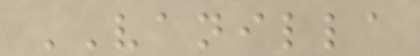VANILLA
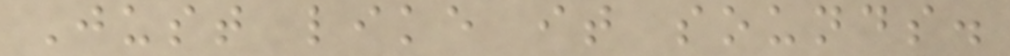Just like it sounds.
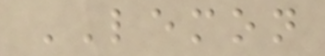LEMON
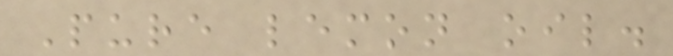Pure lemon oil.
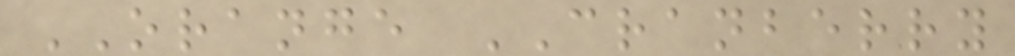ORANGE CRANBERRY
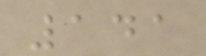141
